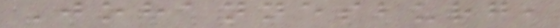Johannesburg,
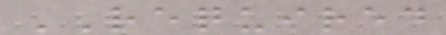REQUIRED
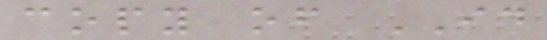copy of ID
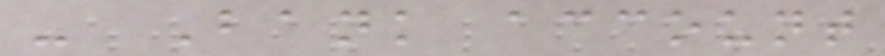- Bank account
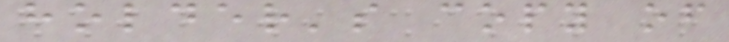holder's copy of
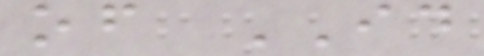of ID
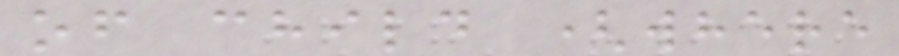of child (where
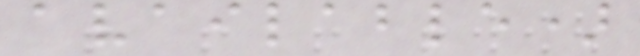available)
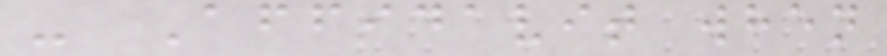- Affidavit when
